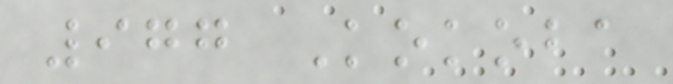977 Kokoba
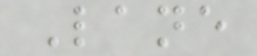Lane
